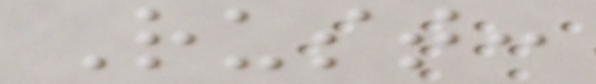Rust:
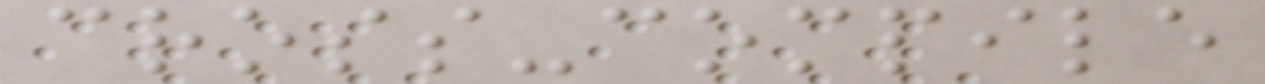cross-compile
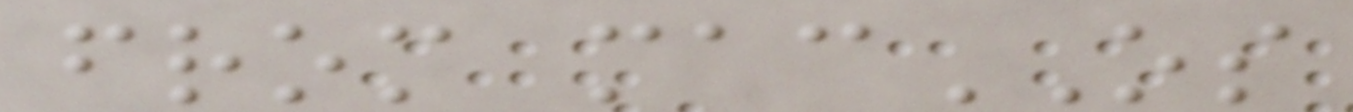from macOS
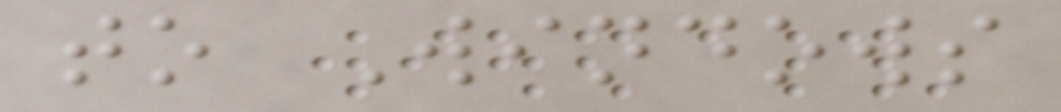to Windows
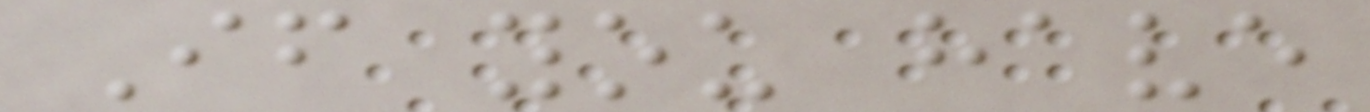If you have
